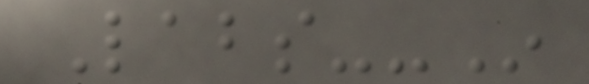Labs--In
